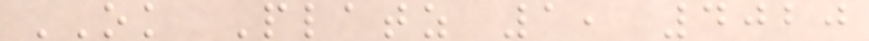OK Platz 1, 4020
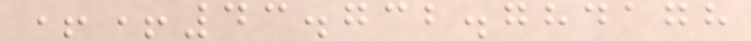++43.732.784178
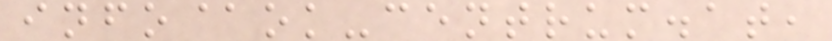info@ok-centrum.at,
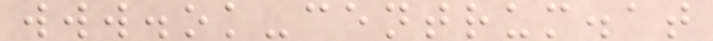www.ok-centrum.at
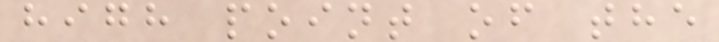high point of the
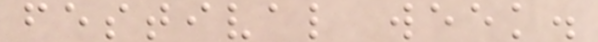festival week.
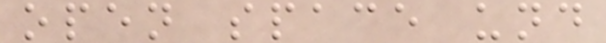open space und
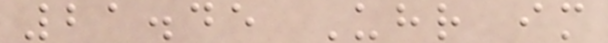21.45 Uhr im
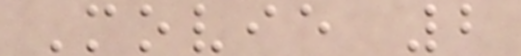Movie 2
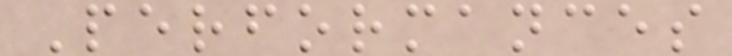Performances
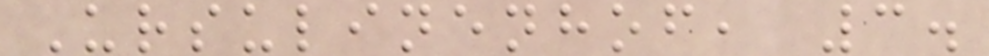Ursulinenhof, 3.
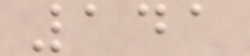141
